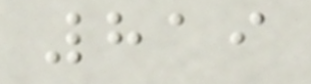819
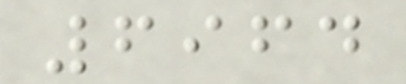6964
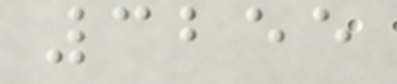3255
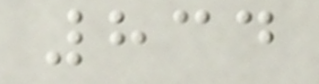834
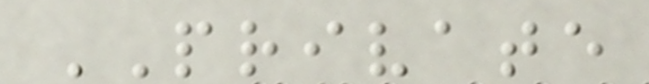PRIVATE
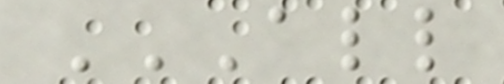ALL
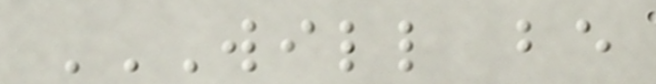WILL BE
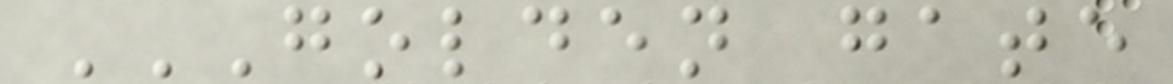GOLDEN GATE
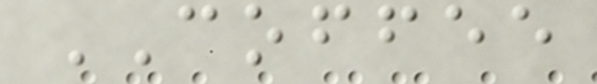COFFEE
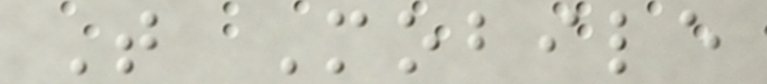T Mobile
